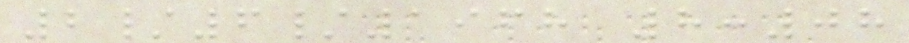2/6/1968 8:08
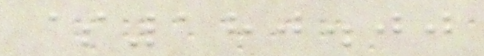$180.00
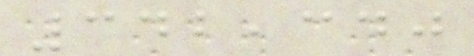342,340
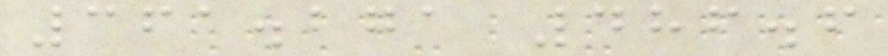361.271 486.6
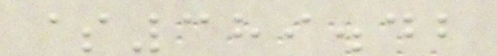$389.42
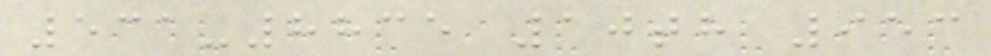531-8835 10th 953
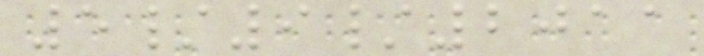5/9/2011
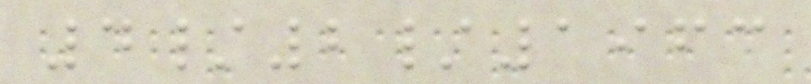4/2/1963
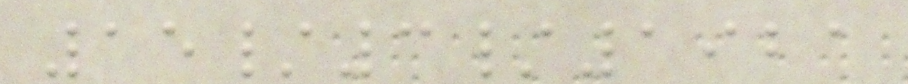15/3/1921
